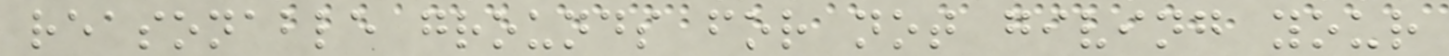reasonable grounds for not giving your
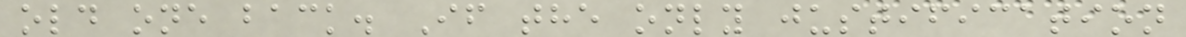old one back. If the only justification
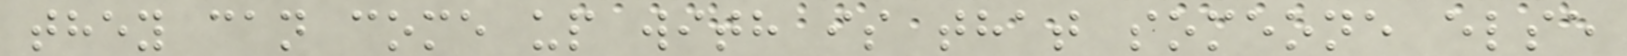they can come up with is that someone else
